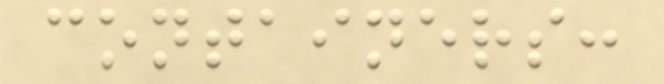containers:
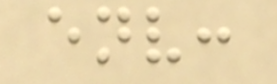env:
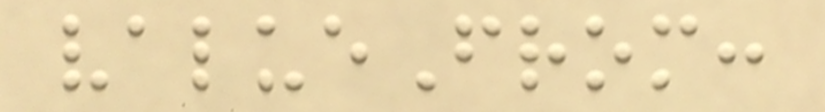valueFrom:
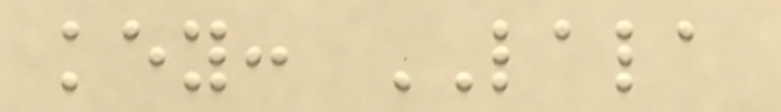key: LALA
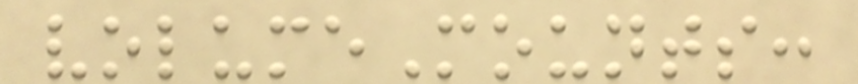volumeMounts:
